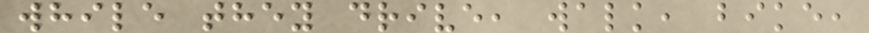while they drive, walk, bike,
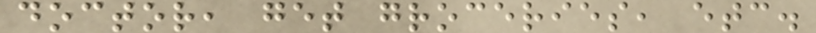doctor, get groceries, etc.
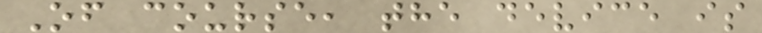Of course, the device is
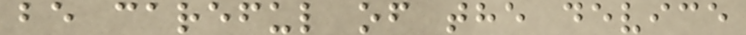be careful of the device
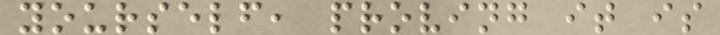yourself, proving it is
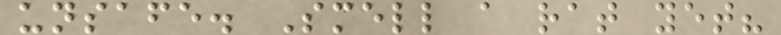unsafe. Smell a rat yet?
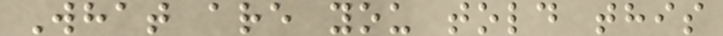What are you told this
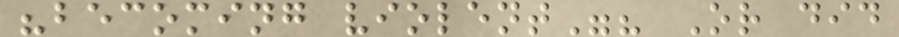"becoming violent"? Or did
